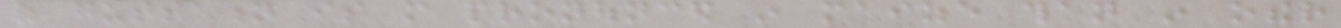of guttation is more pronounced in maize than in other
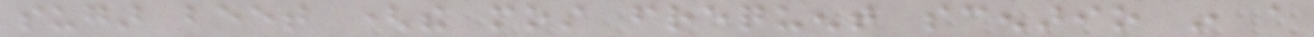sugar beet (the most frequent scenario in a
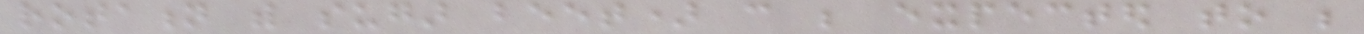rotation with sugar beet) can be expected to be
